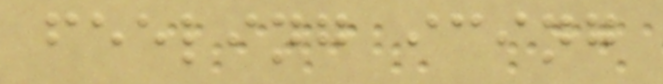feeling icing
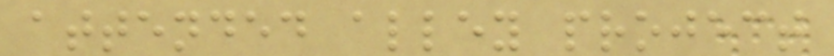attended alley project
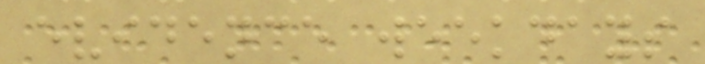evidence weekdays
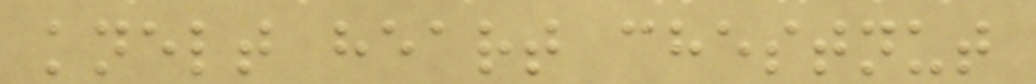knelt heart chestnut
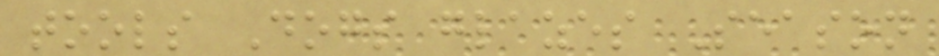tools Dogs glazes Season
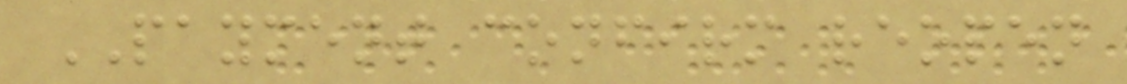PAYMENT confirm reopen
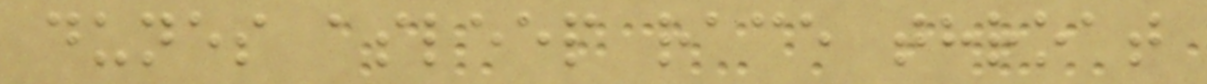dunes asleep race throat
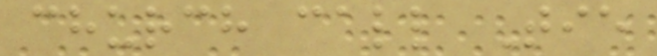church call Tie
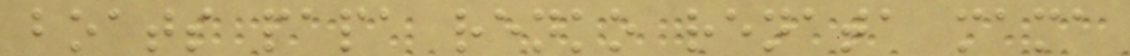boats papa renko renata mama
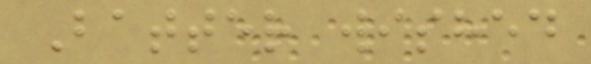Batter wished
